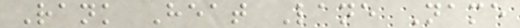Rank Heat Lane Name
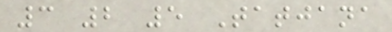3 2 5 Tatjana
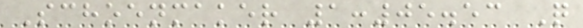Schoenmaker 1:05.53 Q
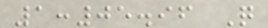1:05.96 Q
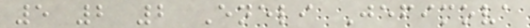5 2 2 Eneli Jefimova
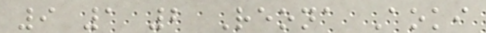9 1 2 Reona Aoki
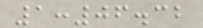1:06.32
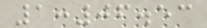1:06.53
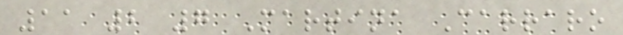11 2 7 Martina Carraro
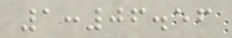1:06.56
